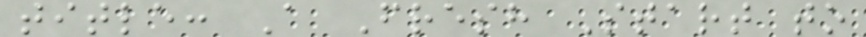title: A Fresh Start to
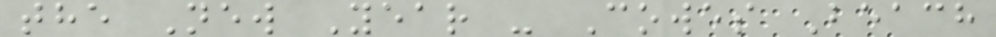the New Year - Cowes Beach
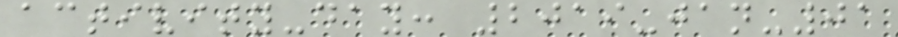activity-day: 2019-jan-01
